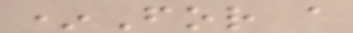*For a
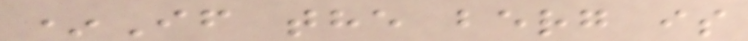*If the berg is
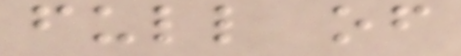full of
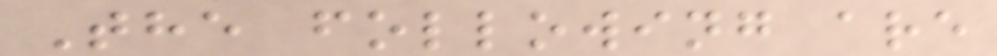The following are
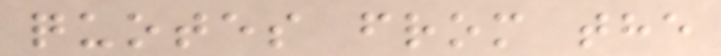quotes from the
